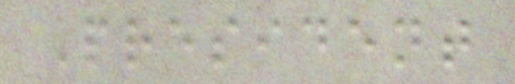President
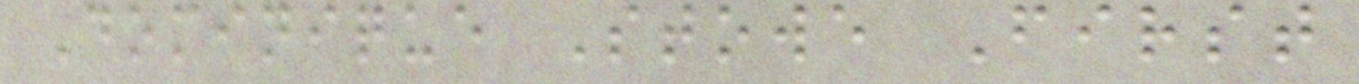Dominique Stowe First
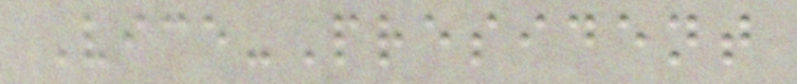Vice-President
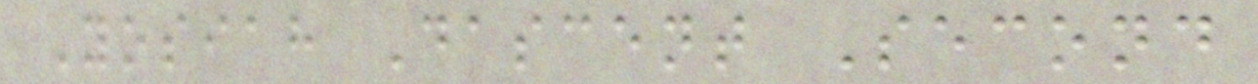Yosiah Dascent Second
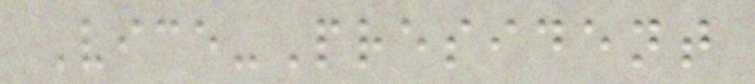Vice-President
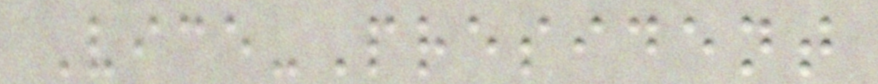Vice-President
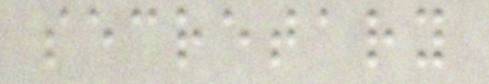secretary
